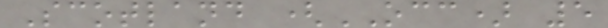Scotland (OCC) 5
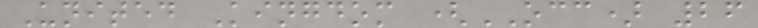United Kingdom (OCC) 26
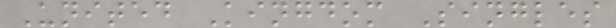United Kingdom Singles
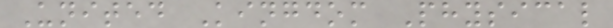United Kingdom Physical
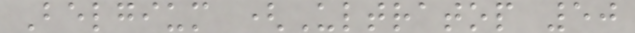Belgium (Ultratop 50
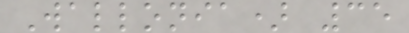Wallonia) 35
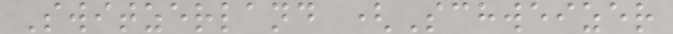Switzerland (Schweizer
